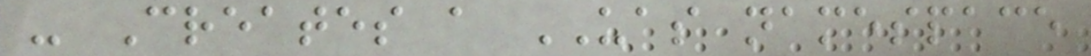- Creates a UAS namespace
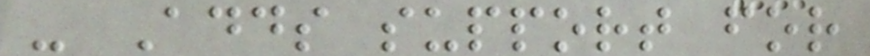- Adds support for
